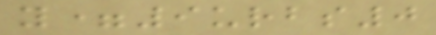y=9urbs0
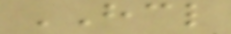HCL
